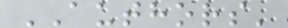AUTHORS'
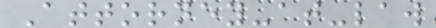Attorney-at-law
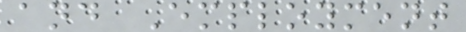and Employment
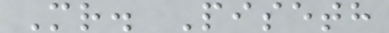Mr. Piseth
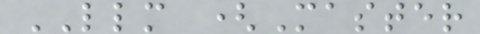LLM (Master
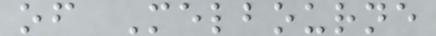of Melbourne
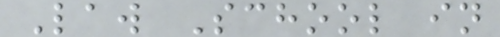Law School in
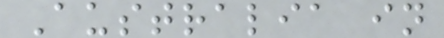Australia in
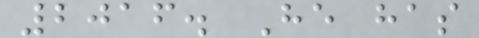2016. He has
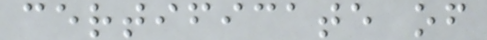certificate of
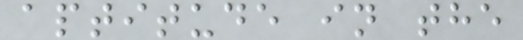aptitude in the
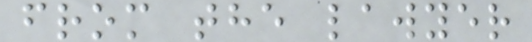from the lawyer
